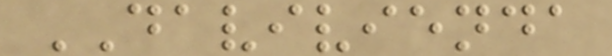DAVIVIENDA
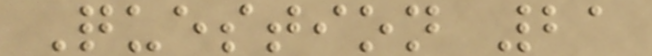Question 21
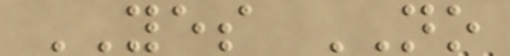YES NO
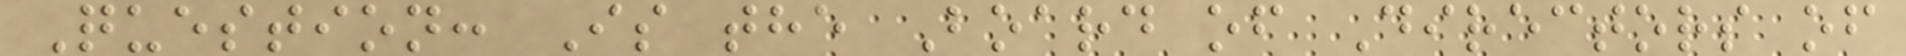Question: Is the Board of Directors of
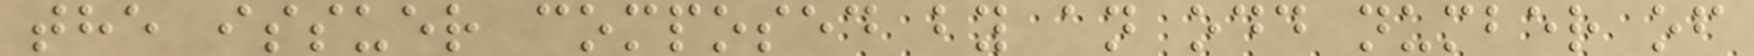the issuer composed by an odd number of
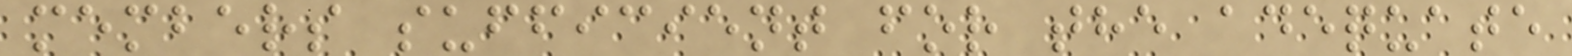members sufficient for the adequate
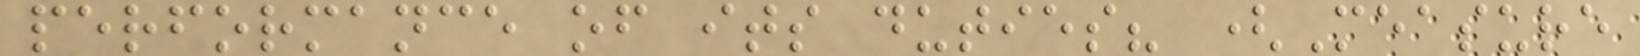performance of its duties? (Measure
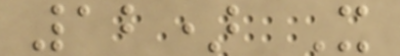12) X
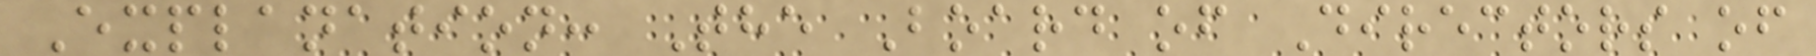Explanation: The Board of Directors of
